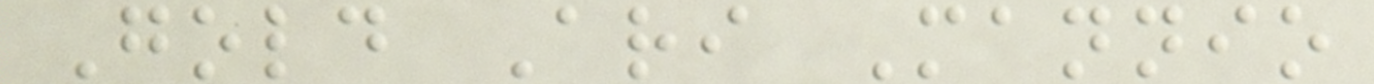Gold Ari Mannio
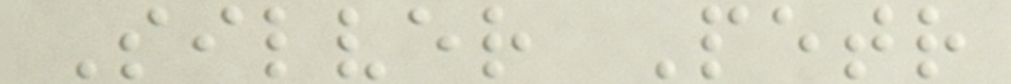Silver Petr
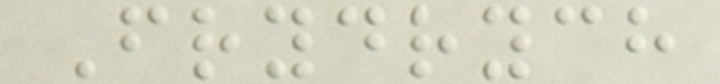Frydrych
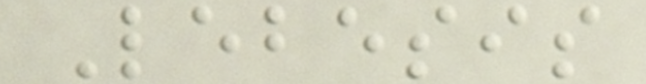Lebesis
